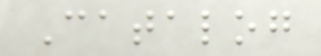Catalog
